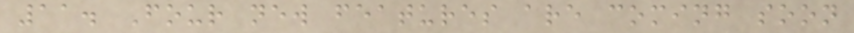11. Four new features are coming soon
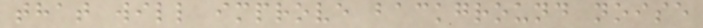that will improve background noise
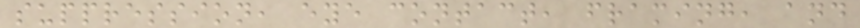suppression, eye contact, framing, and
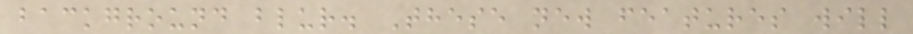background blur. These new features will
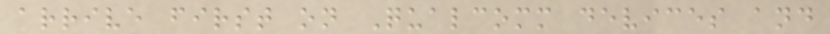arrive first on Qualcomm devices and
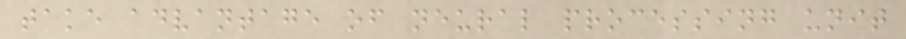take advantage of neural processing unit
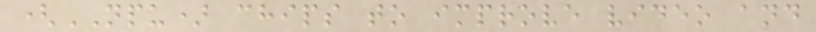(NPU) chips to improve video and
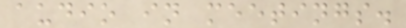audio in meetings.
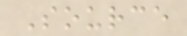Source
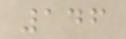146
